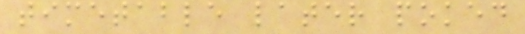timetable later poked
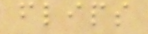flips
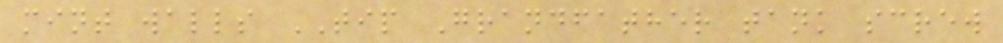mint walls TIP Grandfather tank screw
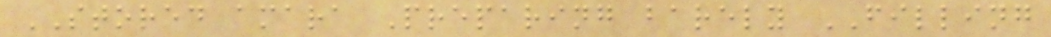STORED amara Preparing barely FILLING
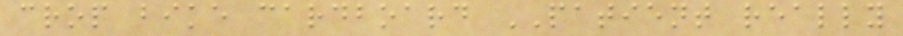crop bike cardboard PATIENT really
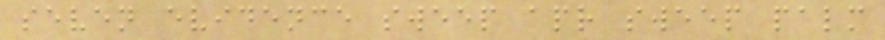seven evidence sweep apr sweep palm
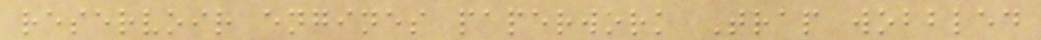reservoir engines paperwork Trap wobbled
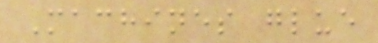Machines glue
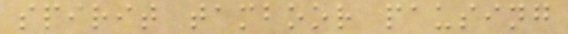spirit tamboor pausing
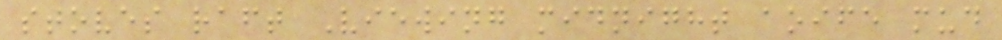stoves raft Viewing midnight aoife mud
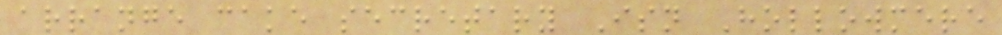arrange cake secretary Isn Hollowmere
